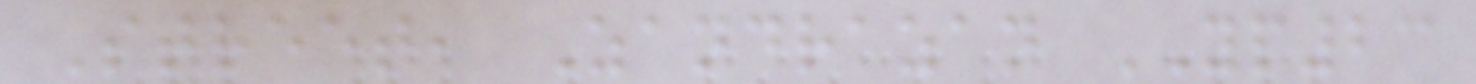Street, Zandrazan YP23
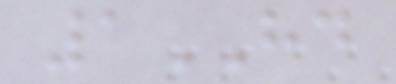1HD
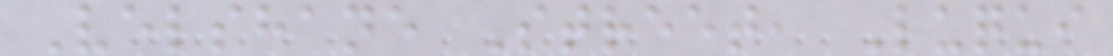Velshane Street, Luqui
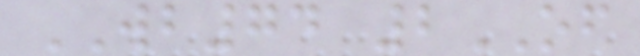WB74 2OF
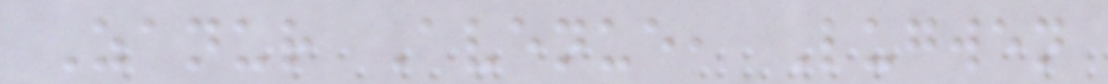Zanur Avenue, Lugwen
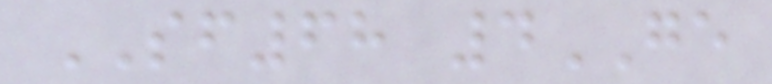SF68 4GE
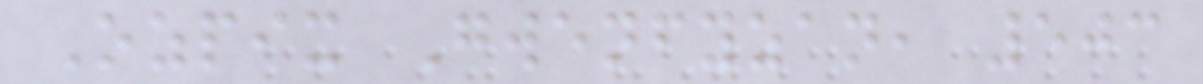Ozpix Gwenfyzan, 503
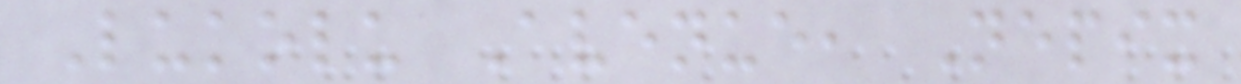Lukolu Avenue, Nepix
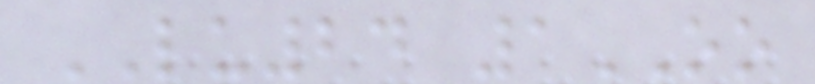LU24 1OO
